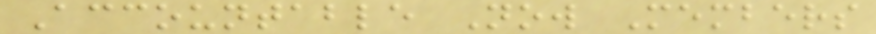Accountable Now Members
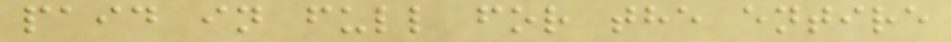paid in full for the entire
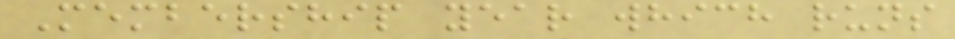Membership year which runs
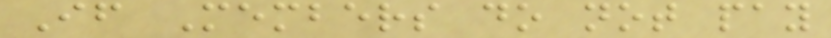If Members do not pay
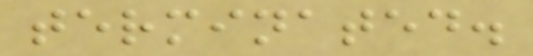terminated.
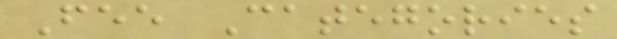Fee Categories
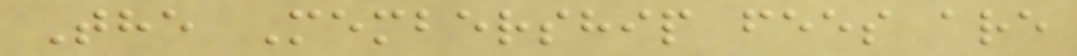The Membership fees are
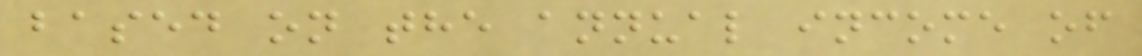based on the annual income of
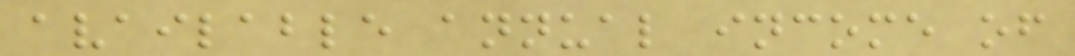available annual income of
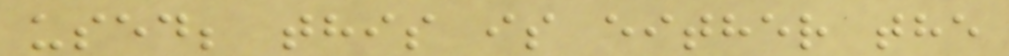used; this is either the
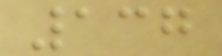137
